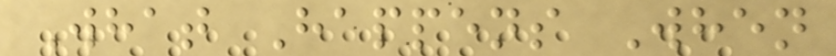What Happens When
